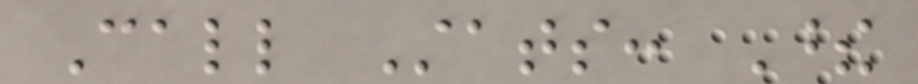Call Stats: These
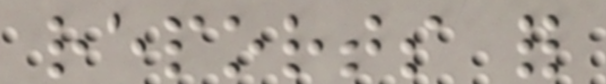reports for
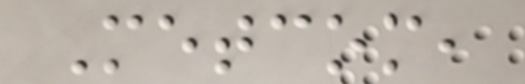Metcom,
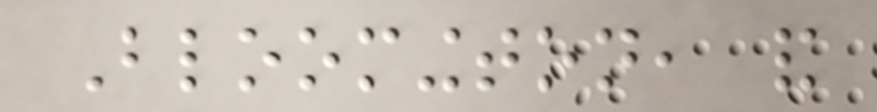Bloomington, and
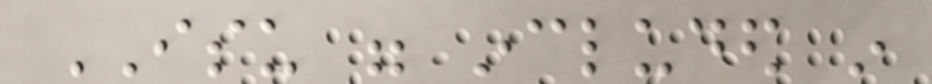ISU were included in
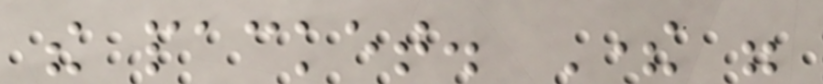the packet. There were
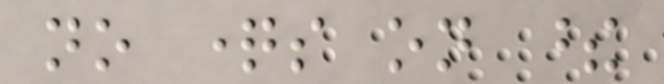no questions on these
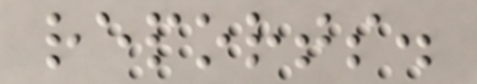reports.
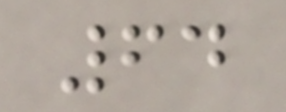64
